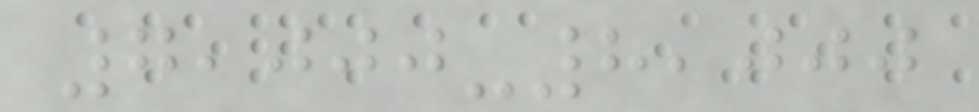7,000-8,000
